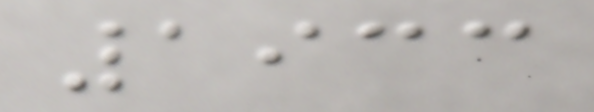1933
